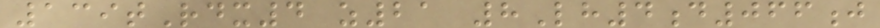139tRdx4 z21 8Lh4d066j
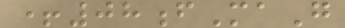+08fMaG
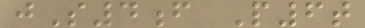jS4f P6t
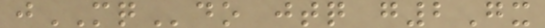jMQdo jtq g2Gx
